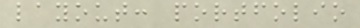layout: portfolio
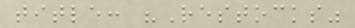title: "Restocks"
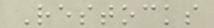Restocks
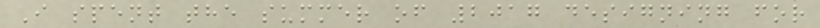I spent the summer of 2017 designing for
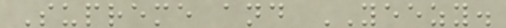Supreme and YEEZY.
